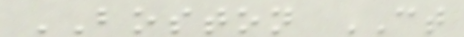BOSTON CT
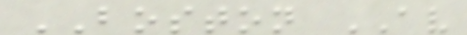BOSTON AV
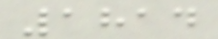1814
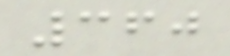360
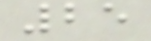25
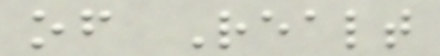of Realt
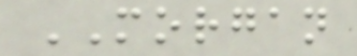MORGAN
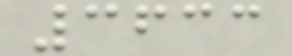3633
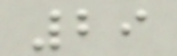29
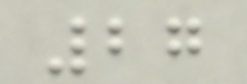27
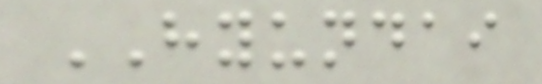HYUNDAI
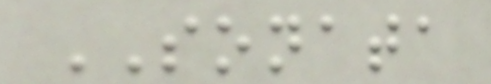SONATA
